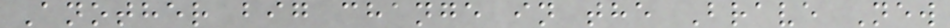Another big change in the Brave New
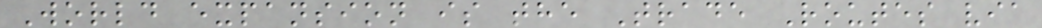World expansion is the Trade Routes via
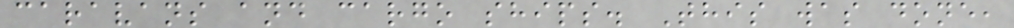caravans and cargo ships. This was done,
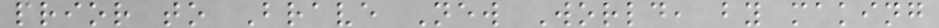prior to Brave New World, by making
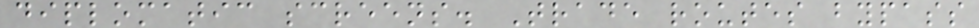diplomatic screens. Trade routes bypass
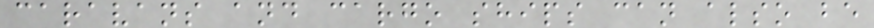caravans and cargo ships can also be
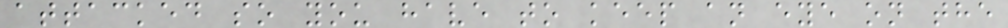attacked so you have to keep an eye on the
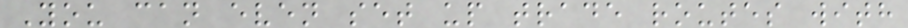You can even set up trade routes with
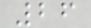26
